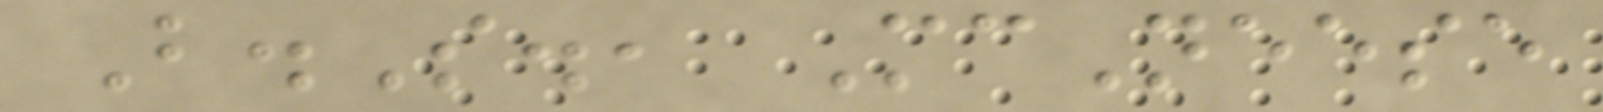B.S., McNeese
